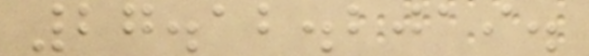27.12.2019.
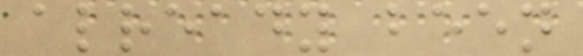already been
